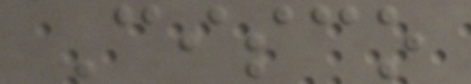Cisco
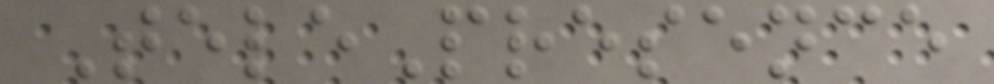TelePresence
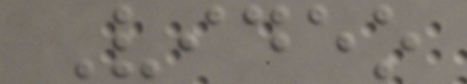Video
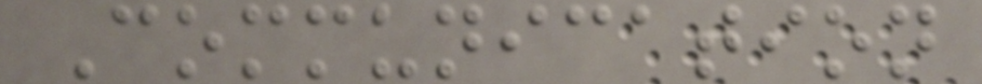Communication
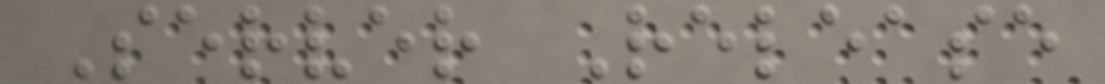Server Release
